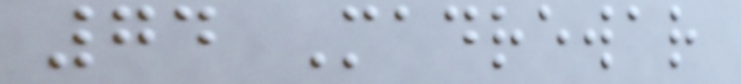74 Madrewar
